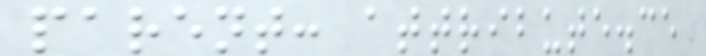parent: attribute.ce
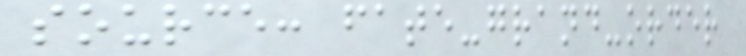source: fate-grand-order
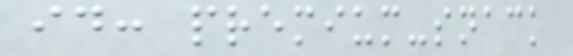id: premium-snack
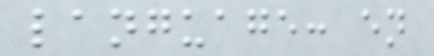language: en
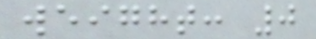weight: 0
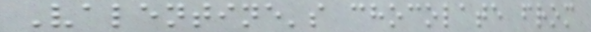Valentine's chocolate from
